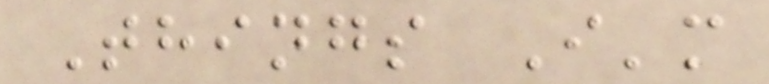Things I'm
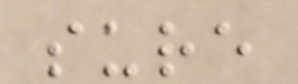sure
